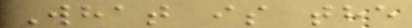What is the
